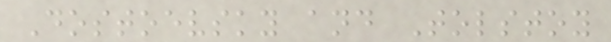Dostoevsky and Tolstoy
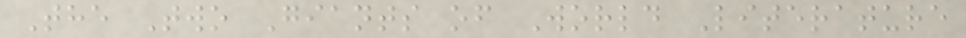The Two Giants of World Literature
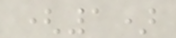(1)
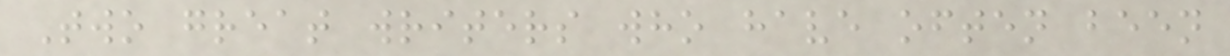Two great writers who have often been
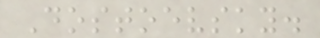Dostoevsky.
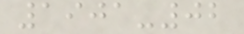1901-02
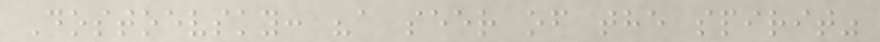Dostoevsky: "a seer of the spirit"
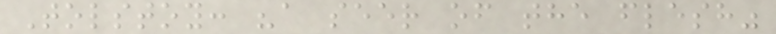Tolstoy: "a seer of the flesh"
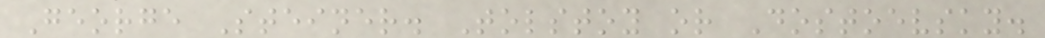George Steiner. Tolstoy or Dostoevsky.
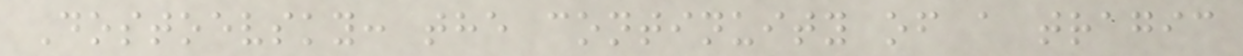Dostoevsky: the continuity of a tragic
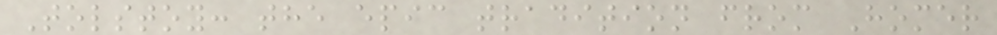Tolstoy: the epic tradition from Homer
